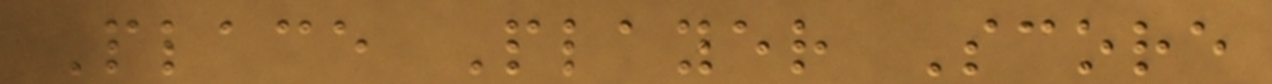Place Player Score
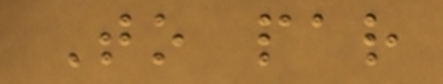To par
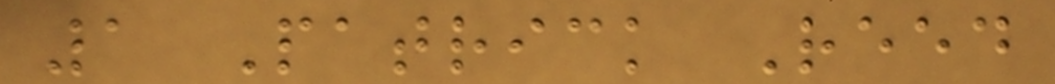1 Patrick Reed
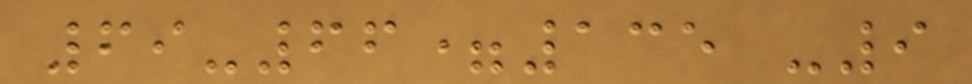69-66=135 -9
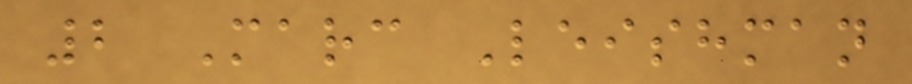2 Marc Leishman
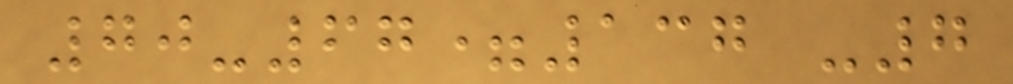70-67=137 -7
